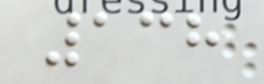138
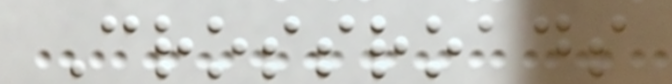Crossroads
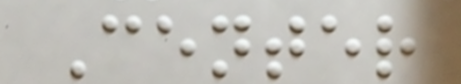Center
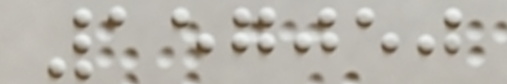157050
